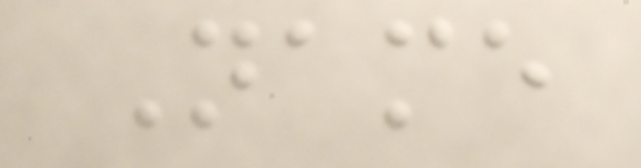Name
